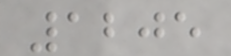1205
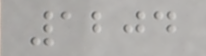1204
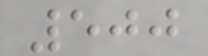500
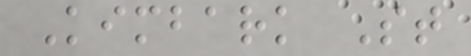Kimbark St
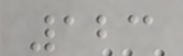123
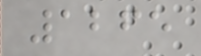1265
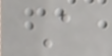A
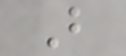B
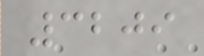3209
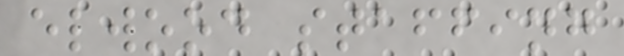elwood staffing
